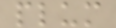plum
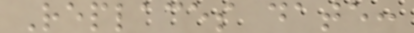Replaces date:
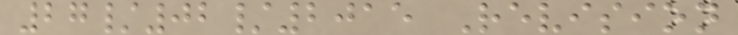27/02/2015 Revision
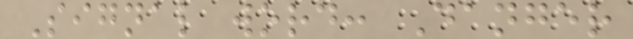Signal word: Danger
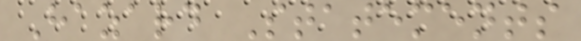Hazard Statements
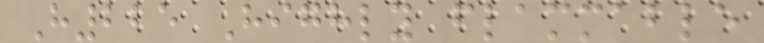H225 Highly flammable
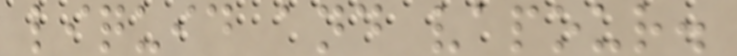liquid and vapour.
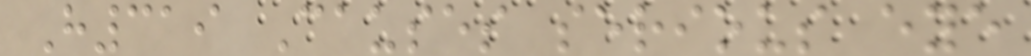H319 Causes serious eye
